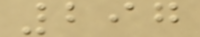297
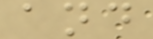and
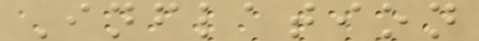Inflation
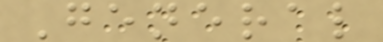General
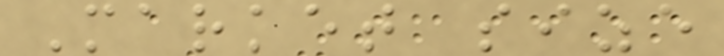Market size
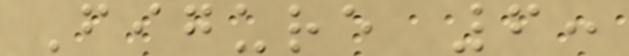Figure 6:
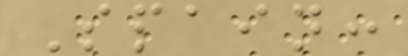Spain:
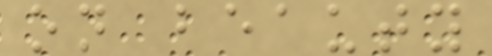on beauty
